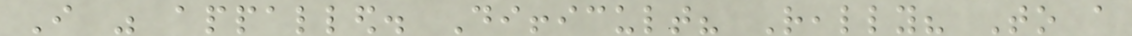I was appalled. Difficult? Really? To a
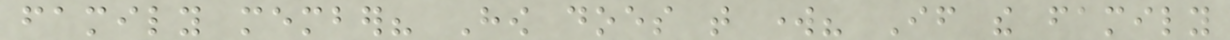family member? How does that work? If the family
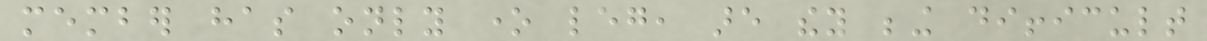member has only one leg, are they being difficult
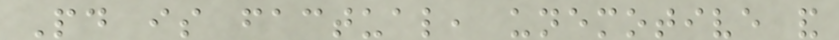Paid is factual, unemotive and
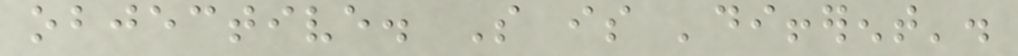objective. So is 'different'.
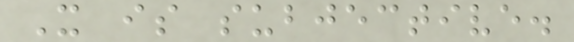It is subjective.
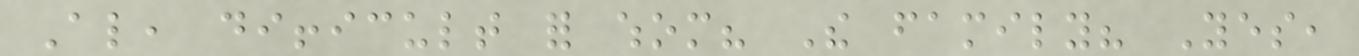Also, difficult for whom? The family? Yes,
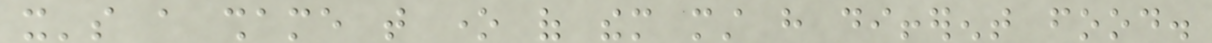it's a shame that one of them must have different food.
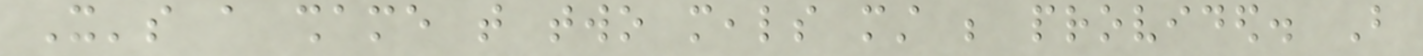It's a shame that two meals must be provided. But
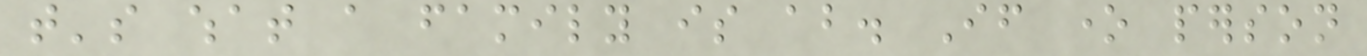that's what a family is about. If one person
